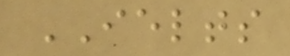IELTS
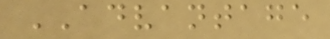ADVANTAGE
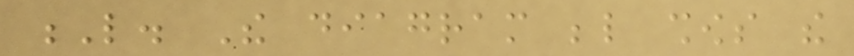L. The diagram below shows the
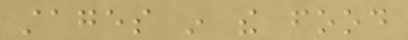stages in the food
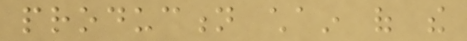production chain of the
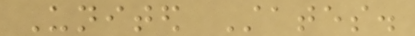United States.
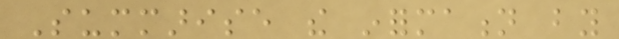Summarise the information by
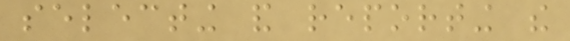selecting and reporting the
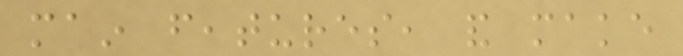main features, and make
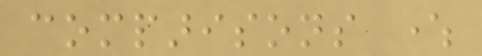comparisons where
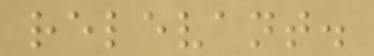relevant.
